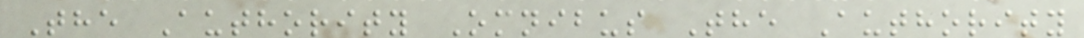The Authority Omnibus The Authority
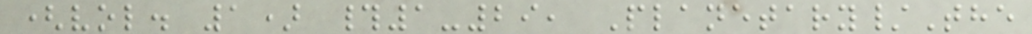(vol. 1) #1-29, Planetary/The
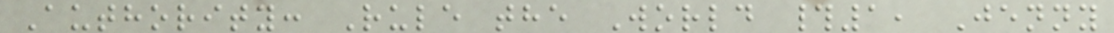Authority: Rule the World #1, Jenny
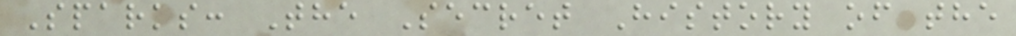Sparks: The Secret History of the
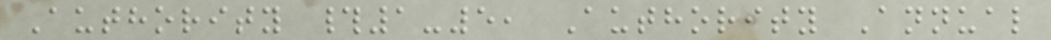Authority #1-5, Authority Annual
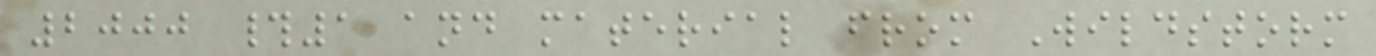2000 #1 and material from Wildstorm
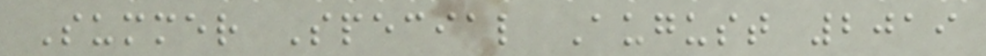Summer Special August 2019
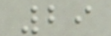29
